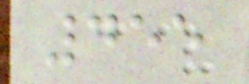455
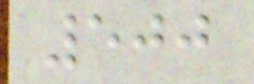500
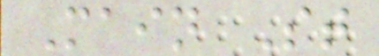Main St
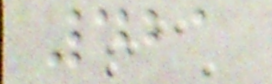421
